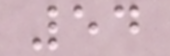54
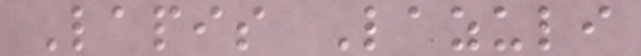Lapis Lazuli
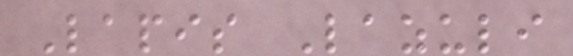Lapis Lazuli
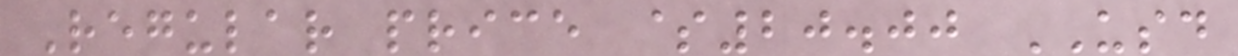Regular price $20.00 USD
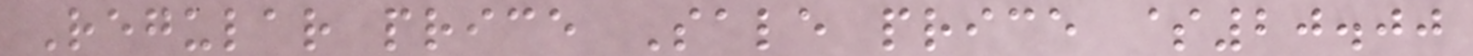Regular price Sale price $20.00
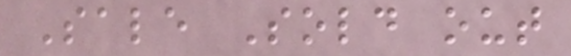Sale Sold out
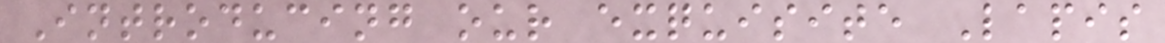Introducing our exquisite Lapis
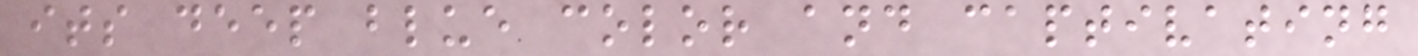its deep blue color and captivating
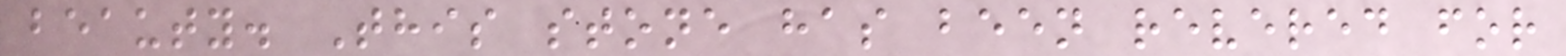beauty. This stone has been revered for
